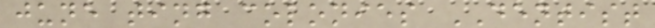june ting colonies DENTIST
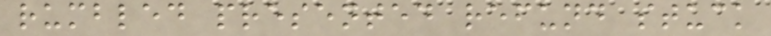rumbled presented refund stuck
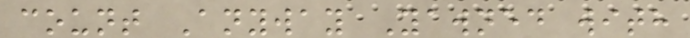count Anyway Yawned with
